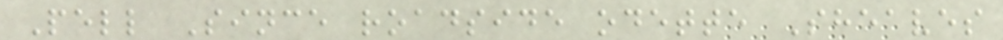Pell Since roadside odette Sheaves
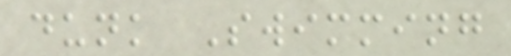dunk Swimming
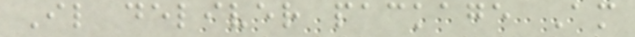Il deliver package Am
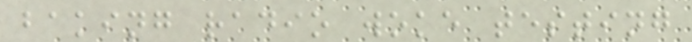baking radio woke testing
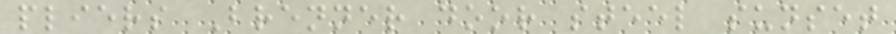pliers Brenner door steel sunset
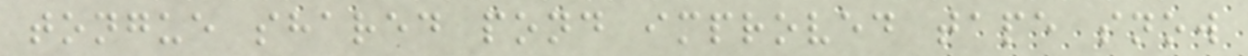tongue shared pond improved tape snow
